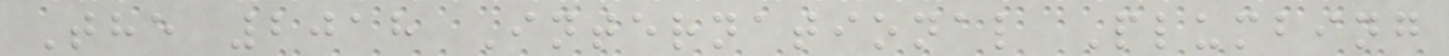The 2018 International Plumbing
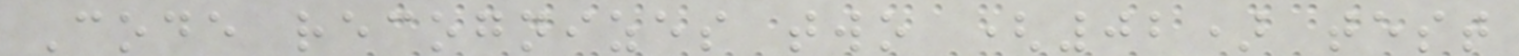Code recognizes two (02) test
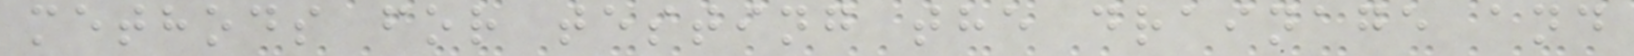methods for testing the drainage and
